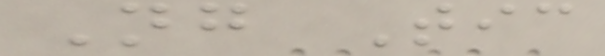Ng Tic
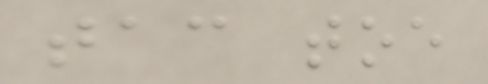tac toe
